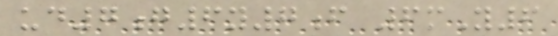ud7g6y7f 6mY6
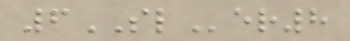6SLer8
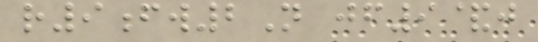r9fw2N jf9&j
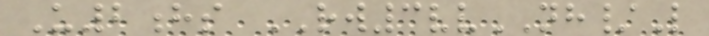U2hs RW3vvNH/L
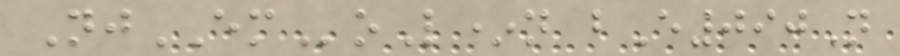NjEMoL*n bE090N
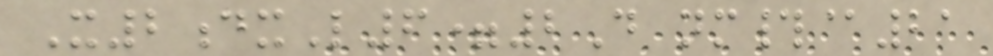X2dxL6=2D nm#@21
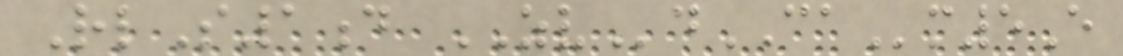RlS1d ZVdCAm5E
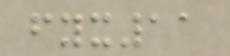fyx11
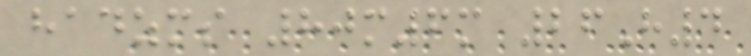hadzms 80m6m 26H4
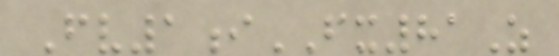Fv1iFX81Z
